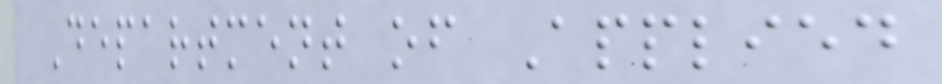Department of Applied
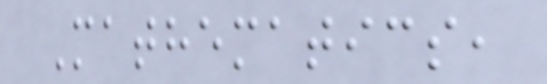Mathematics,
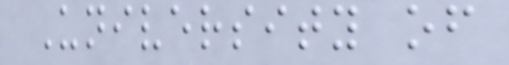University of
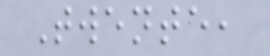Twente,
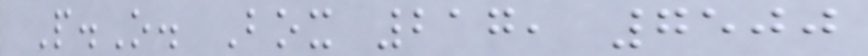P.O. Box 217, 7500
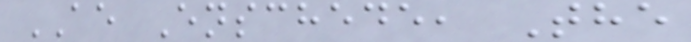AE Enschede, The
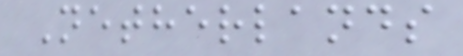Netherlands
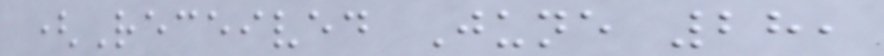(Received June 28,
